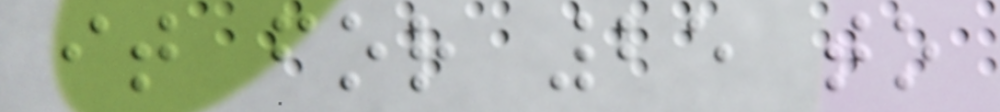it for 25 to
